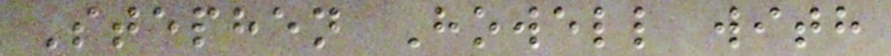Stephen Howell with
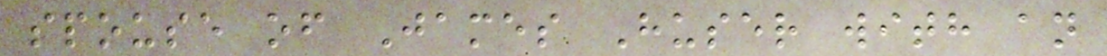spouse of James Huser with an
